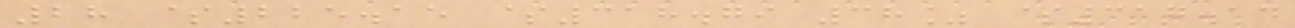28 $225.15 $318.79 38% $317.14
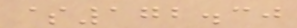$172.30
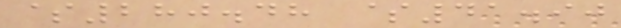$280.48 $41.90
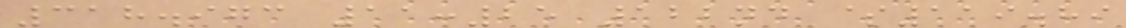318.973 11:25 122nd $119.89
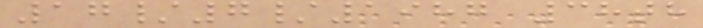17/7/1987 38th
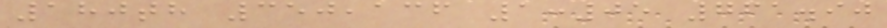180th 350,136 1:05 761.90
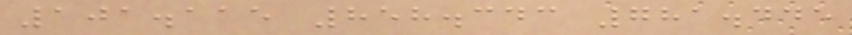101.115 858.343 781.445
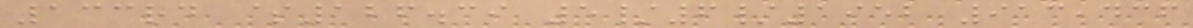133rd $126.39 5/6/1952 913,436
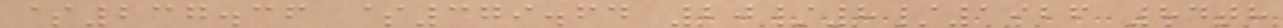$237.36 $379.64 20/8/1926 84th
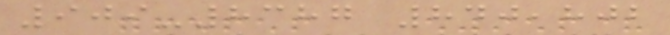909-8387 840,802
